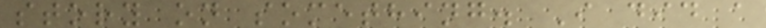story on something. I did a
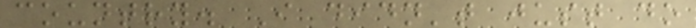country. I didn't just do
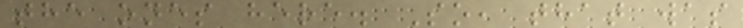the ones here. So, that was
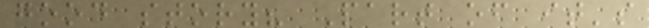good story? Part of it's
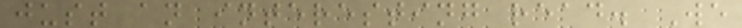just an interesting read. We
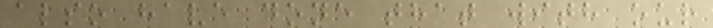also have done that with our
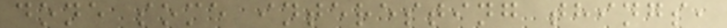done some interesting things,
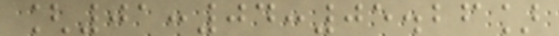[01:04:05.26]
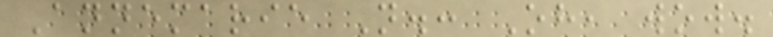Annemarie N.: Oh, wow.
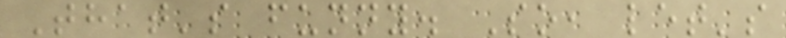That's funny. So, let's
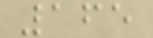165
